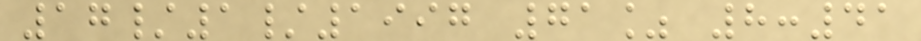17/1/1997 71% 8:41
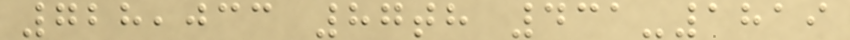728,033 87th 431-1819
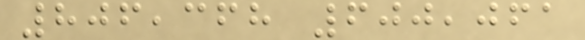806,368 600,061
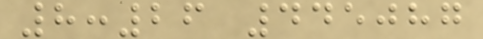8:26 445087
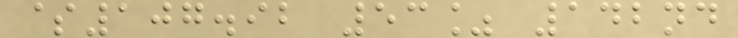$107.92 53% 142nd
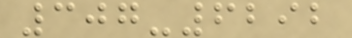307-6292
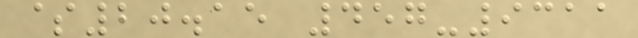$20.15 457-9311
